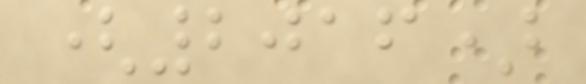(2016)
